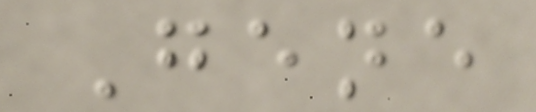Gene
